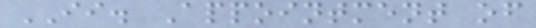II. Appointment of
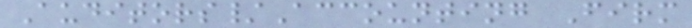Auditors/Accounting Firm
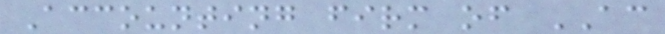Accounting firm of AC
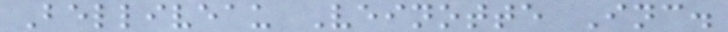Belliveau Veinotte Inc.
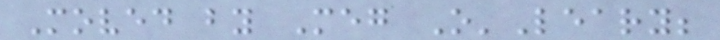Moved by Meg O'Leary;
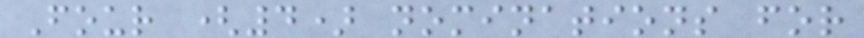Four (4) nominations for
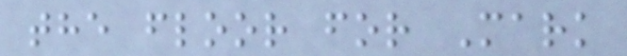the floor for Mark
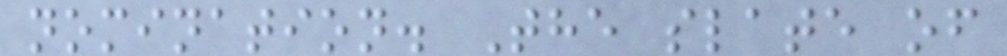nomination. The slate of
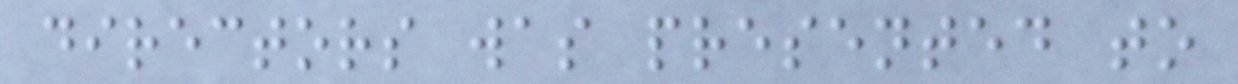directors was presented to
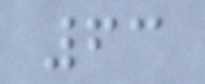63
